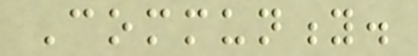Community.
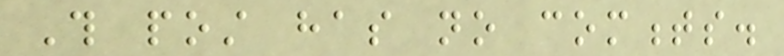This post has no comments.
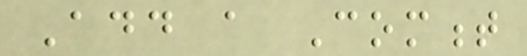Add a Comment
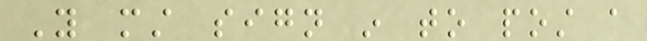You must sign in to post a
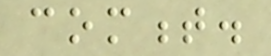comment.
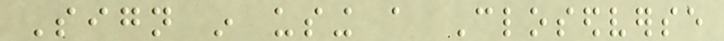Sign in using a Closedverse
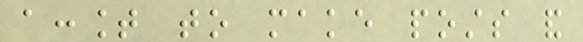account to make posts and
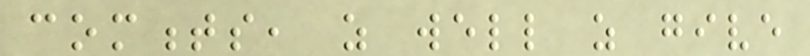comments, as well as give
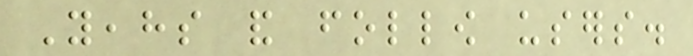Yeahs and follow users.
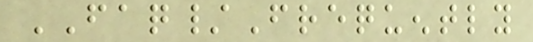FAQ/Frequently
